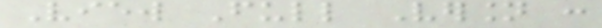View Full Version :
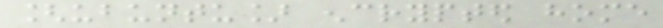[ubuntu] encrypted home
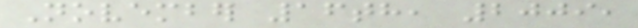November 16th, 2009,
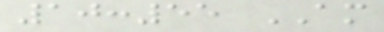10:55 AM
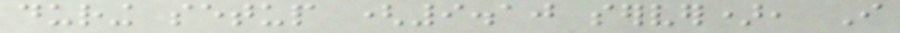during setup (9.10 server), I
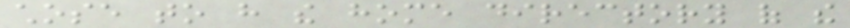chose to have the home directory of the
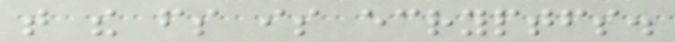that the fs is ecryptfs.
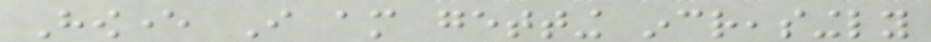However I am getting increasingly
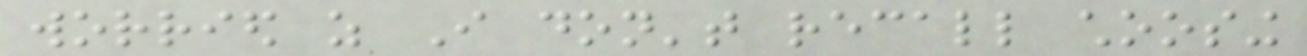worried as I don't recall choosing
